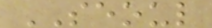SEOUL
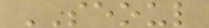SEOUL
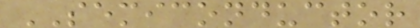SEMICONDUCTOR
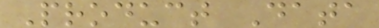Product Data
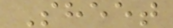Sheet
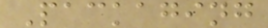Packaging
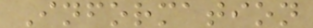Information
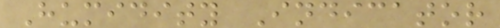Humidity Indicator
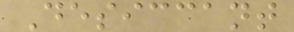Desiccant
